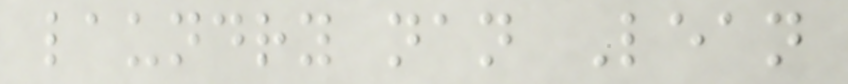laundry nan Lean
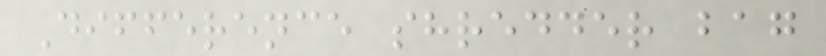Difference shredder bag
